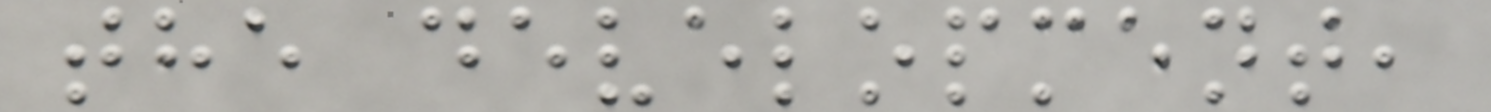the development,
